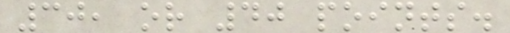30, or 40 points.
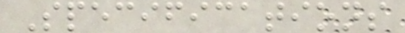Specifications
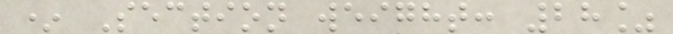* Section weight: 28%
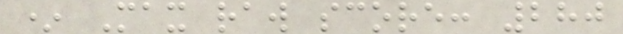* Max raw score: 280
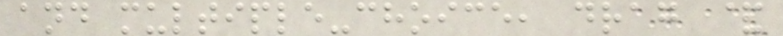and multiple-choice, drag &
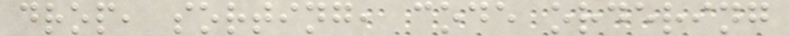drop, sorting, code ordering
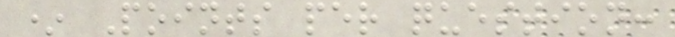* Points per question:
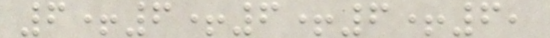6+6+6+6+6,
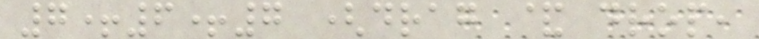7+6+7 (drag & drop,
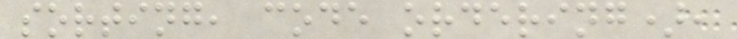sorting, code ordering),
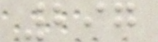297
